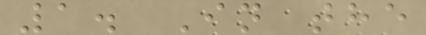1. In the
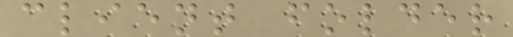client folder
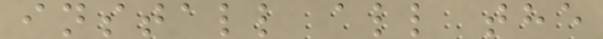install all the
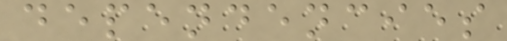dependencies
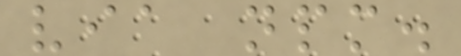via npm.
